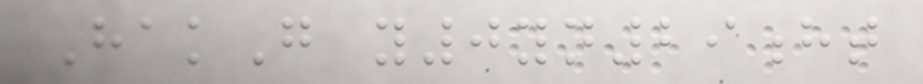HakG y0yn29ht
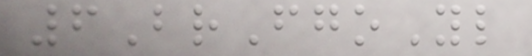6BrFgoYl
